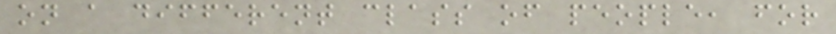on a different class of people, for
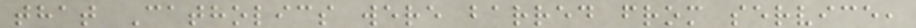that Catholics were barred from service,
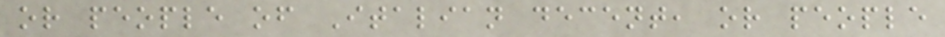or people of Italian decent, or people
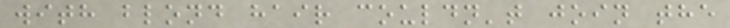with blond hair couldn't join the
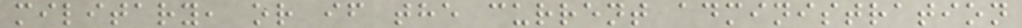military, or if the current administration
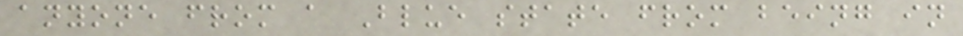anyone from a Blue state from being in
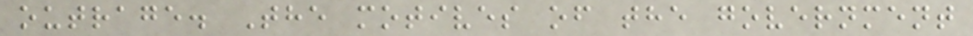outrage. The motives of the government
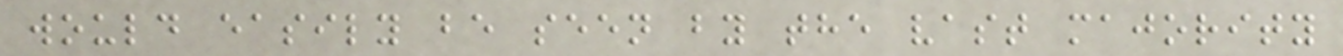would easily be seen by the vast majority
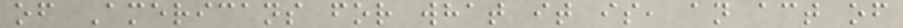of Americans for what it is, an act of
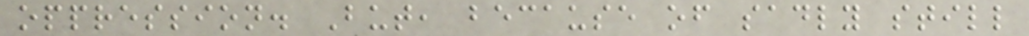oppression. But, because of sadly still
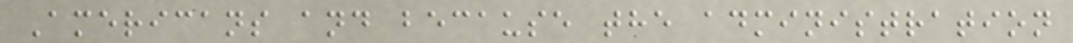Americans and because the administration
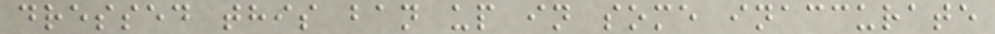dressed this ban up in some inaccurate
